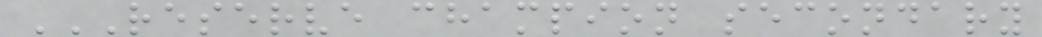RESERVE CHAMPION SECONDARY
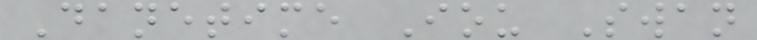Danetime Iou Swan
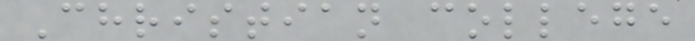Christian college
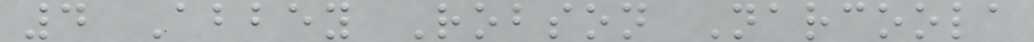4 Abbey Robson Narcoola
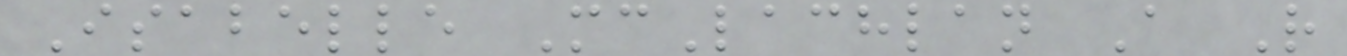Isabelle McLachlan A R
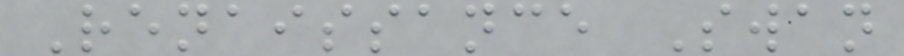Renaissance Swan
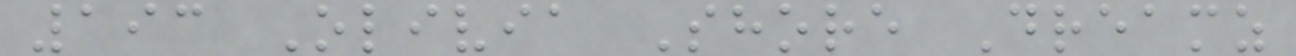193 Olivia Shore Dreamz
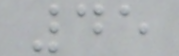45
